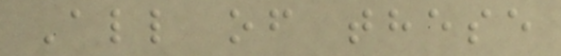All of these
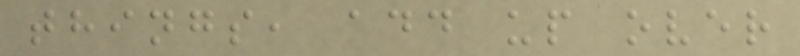things, add up over
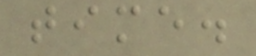time.
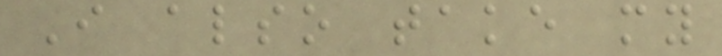I also take my
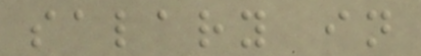salary in
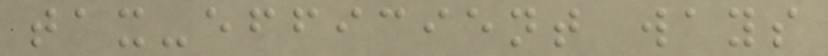tax-efficient ways
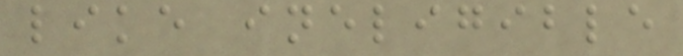like ineligible
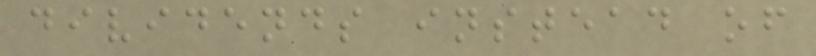dividends instead of
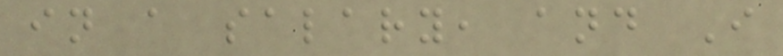in a salary, and I
